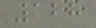128
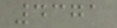4371
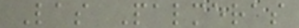Las Palmeras
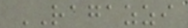RAGAZZI
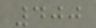400
